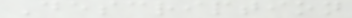Description
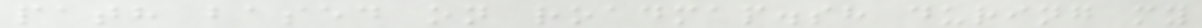path based on roadmap.sh during my
